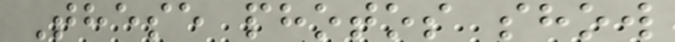These photos show
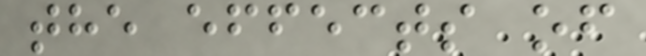the effects of
